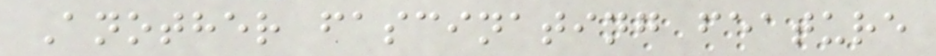Another fascinating feature
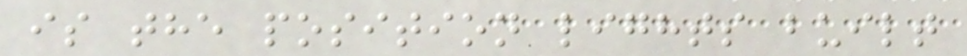is the position lights built
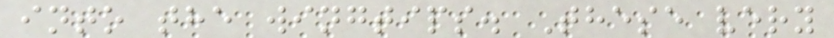into the wingtips. These very
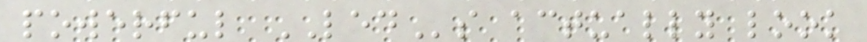powerful LEDs actually look
